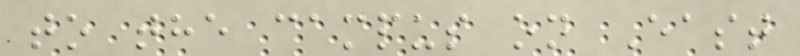to the campus on East
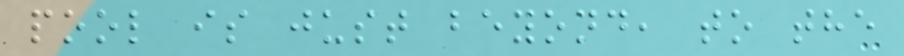pool is just beyond, to the
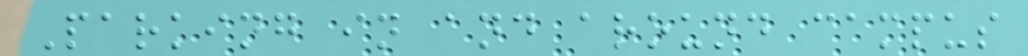Parking in and around campus
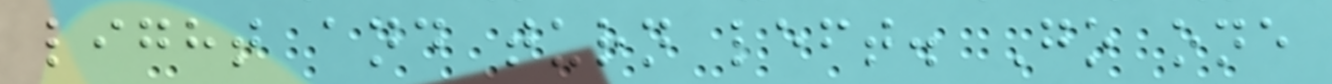light and turn left. Go one
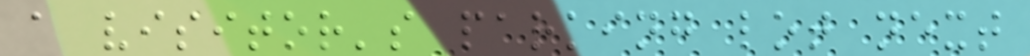a visitor's parking lot next
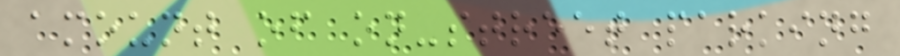amount of on-street parking
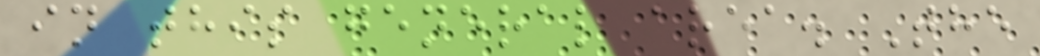in this general area. The
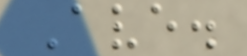Ave.
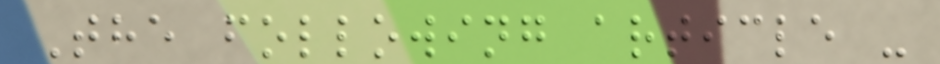The following article -
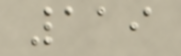119
